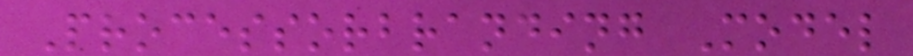Processorbranding Model
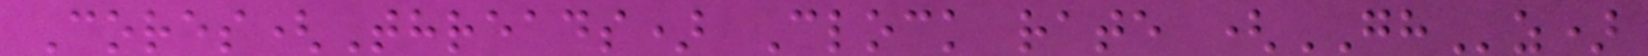Cores(Threads) Clock rate (GHz)
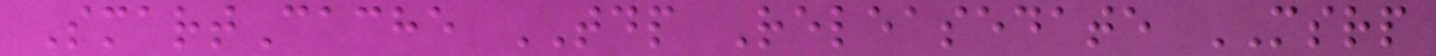SmartCache TDP Releasedate MSRP
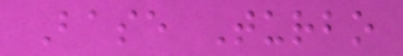Base Turbo
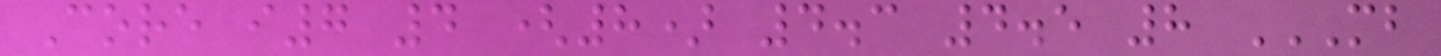Core i7 4 (8) 4.3 4.5 8 MB
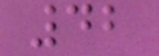42
